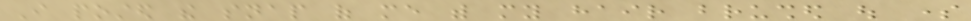I posted the snap of me with my hair brushed out some
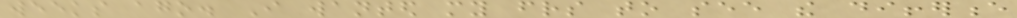weeks ago. I wanted my friends to see the difference
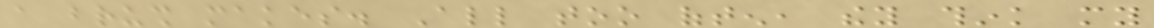a brush makes. All too often, they think my
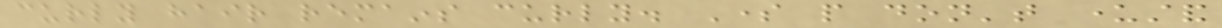curly hair remains curly. Some people don't understand
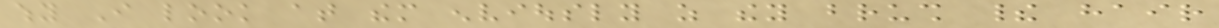why I look at them enviously as they brush their hair
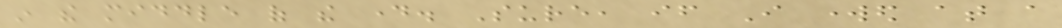in the middle of the day. Sure, if I worked at a
